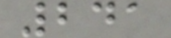241
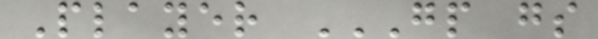Player GP GS
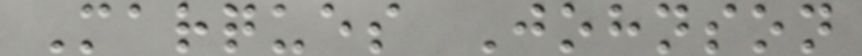Marques Johnson
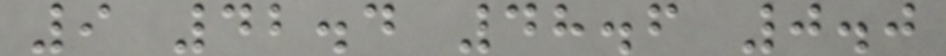9 42.4 48.6 0.0
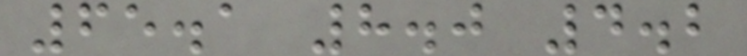65.1 8.0 4.2
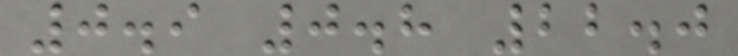0.9 0.8 22.0
